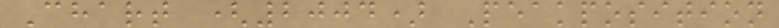Chart (2004) Peakposition
